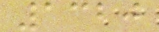1320
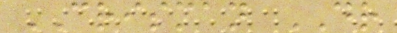CRISMAN DR
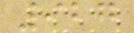927
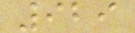929
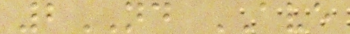2ND AVE
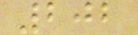202
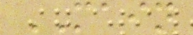MAIN
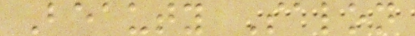Beauty Salon
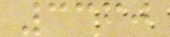3360
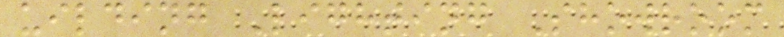uilding Lighting Showroom
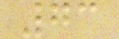73
